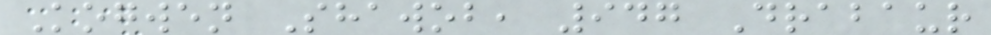Kogwen Shawob, 947 Drabaur
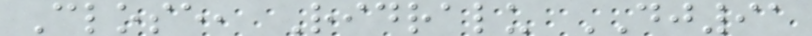Close, Ridralu DJ91
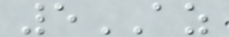5AZ
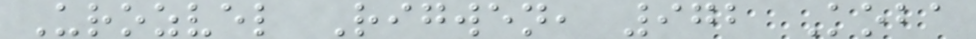Urozvel Rigwen, 972 Koba
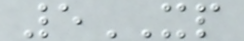5XP
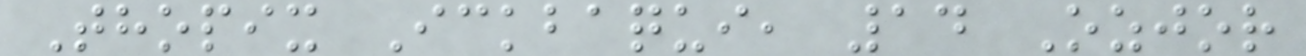Thopix Ickbaqui, 14 Ozjor
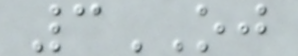3OJ
